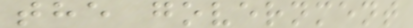the government
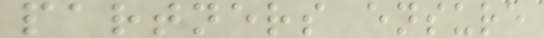partners ensure
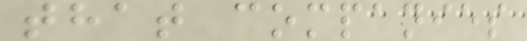that companies
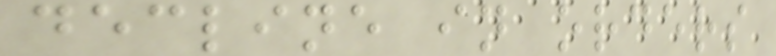decline in orders
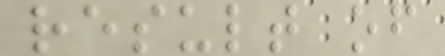result of
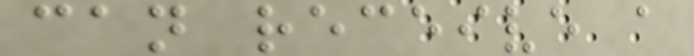can receive a
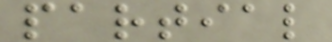partial
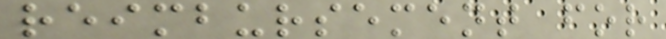reimbursement for
